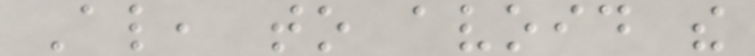Also, to avoid the
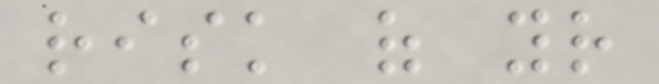risk of your
